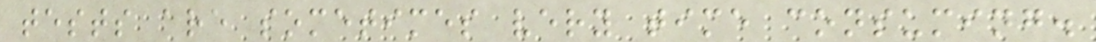tests are sometimes very time consuming.
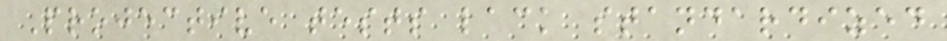Projective tests lack standardized
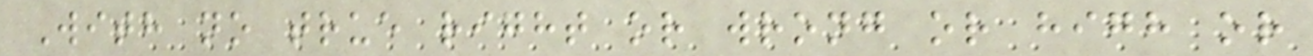With no true right or wrong or high or
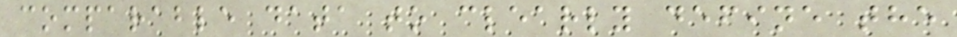comparable data to clearly define the
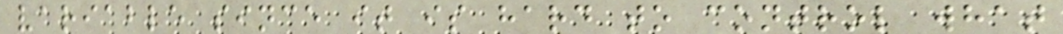variable since it is hard to control what
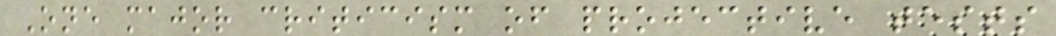One major criticism of projective tests
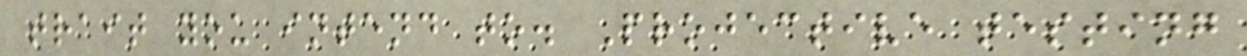trait you intend to. Projective testing
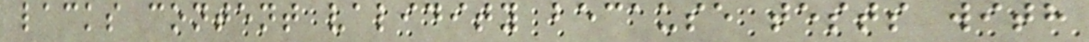lacks content validity because tests with
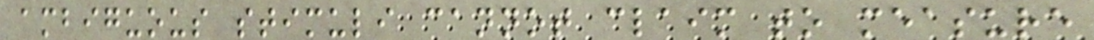ambiguous stimuli cannot claim to measure
